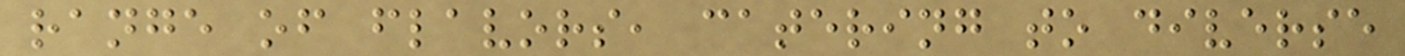range of flavors, catering to diverse
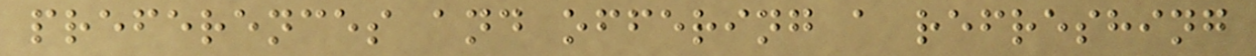preferences and offering a refreshing
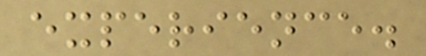experience.
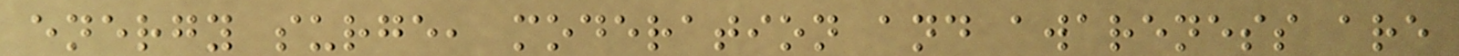energy surge, moderation and awareness are
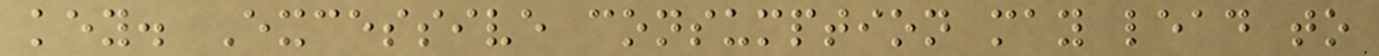key. Excessive consumption may lead to
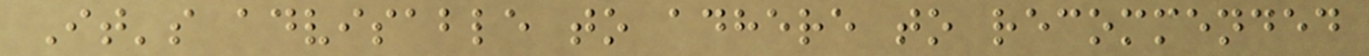It's advisable to adhere to recommended
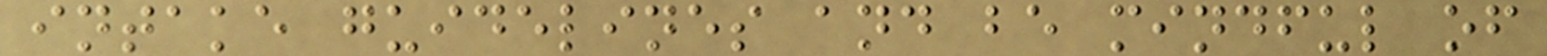intake guidelines and be mindful of
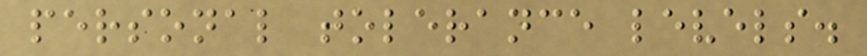personal tolerance levels.
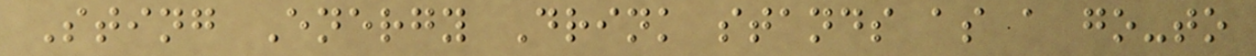Sting Energy Drink stands as a go-to
